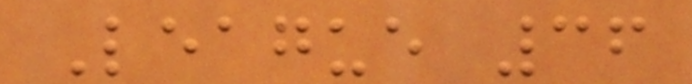League 36
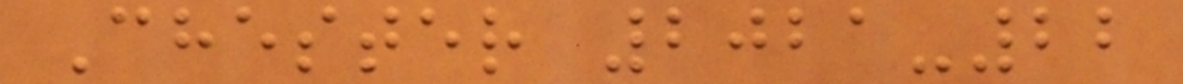Chester 2021-22
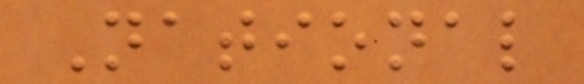National
